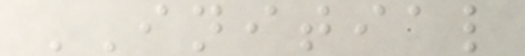INITIAL
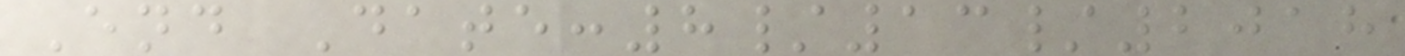End Date:8/13/2018
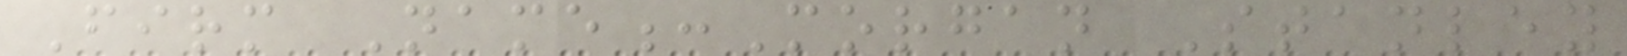Firm Name:Morgan Stanley
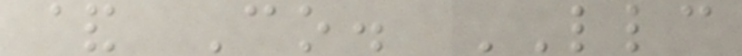& Co. LLC
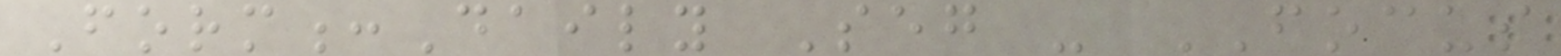Form:Daily Seg - FOCUS
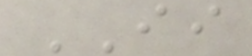II
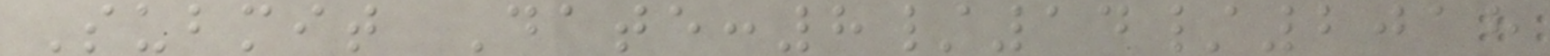Submit Date:8/14/2018
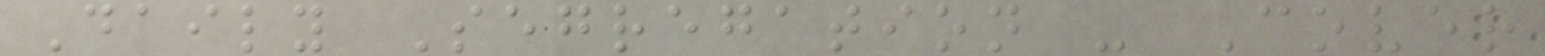Daily Segregation - Cover
